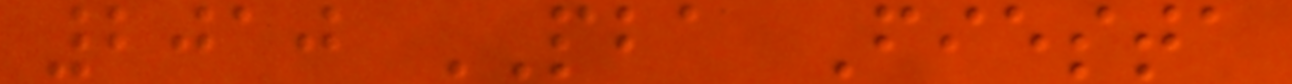2010 PBA Fiesta
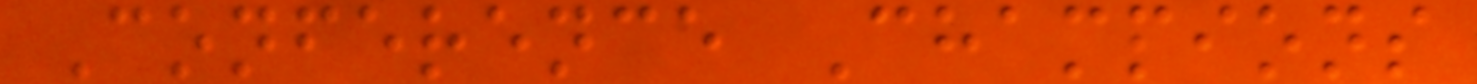Conference Champions
